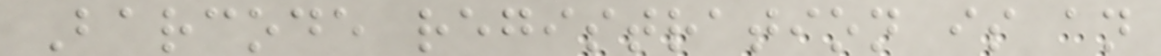Barcode registration is an
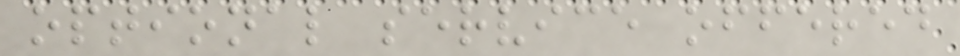optional service offered
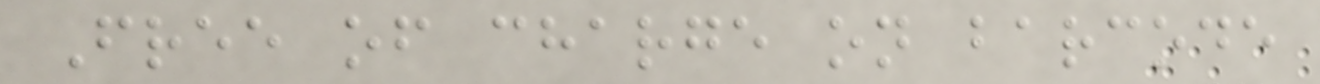Free of charge on barcode
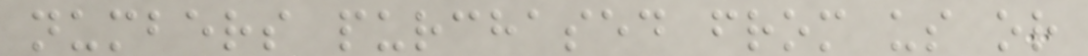numbers purchased from us or
